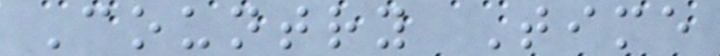Country Time
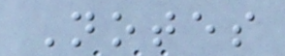Notes
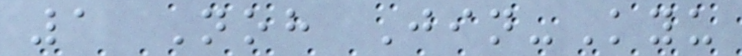1 Noh Jin-Kyu
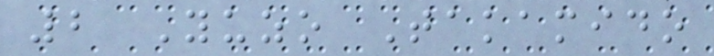2 Yuzo Takamido
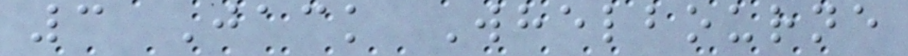3 Jack Whelbourne
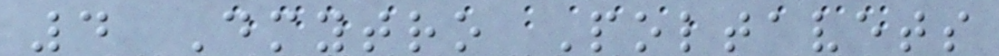4 Dmytro Poltavets
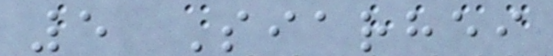5 Siarhei
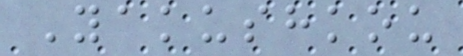Yakushkou
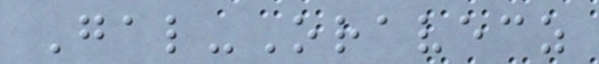Gal-Oravecz
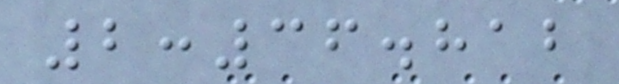2:36.812
